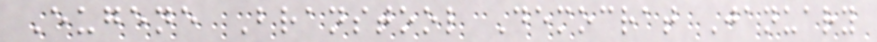Eugene Branstool Democrat January
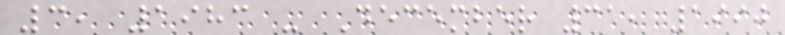3, 1983 - December 31, 1990
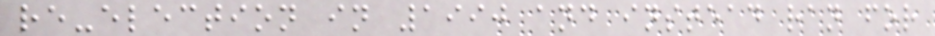re-election in 1990 and instead ran for
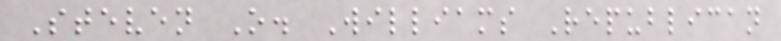Steven O. Williams Republican
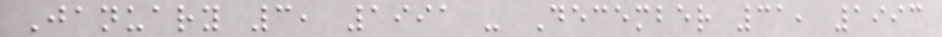January 3, 1991 - December 31, 1993
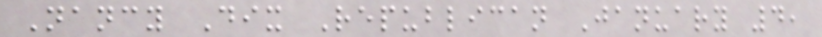Nancy Dix Republican January 4,
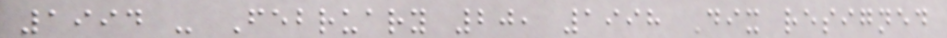1994 - February 20, 1998 Dix resigned
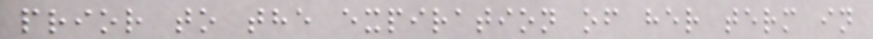prior to the expiration of her term in
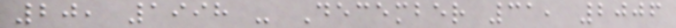20, 1998 - December 31, 2006
